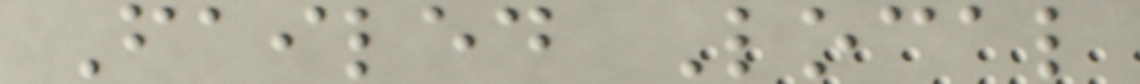Failed Local
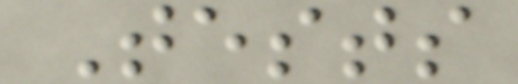Tests
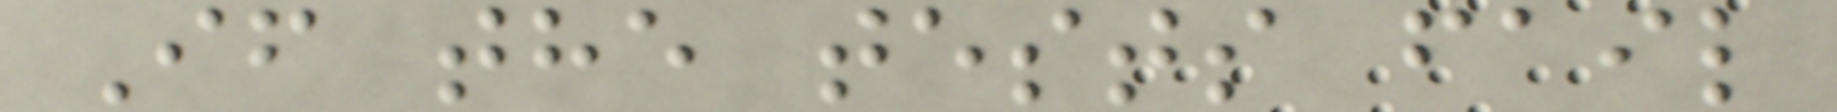If the tests fail
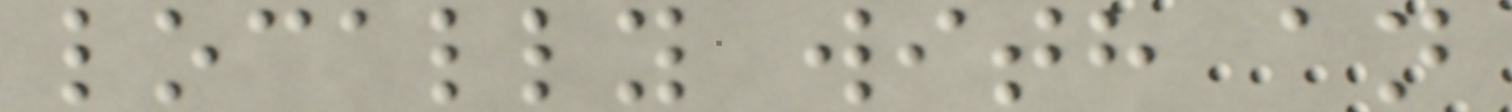locally with an
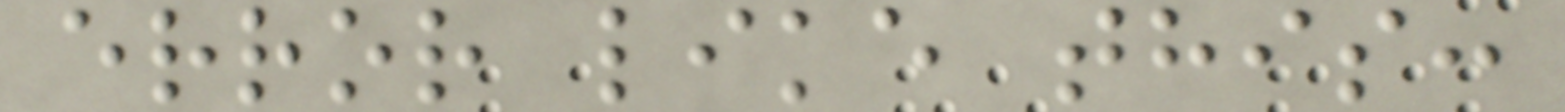error like this:
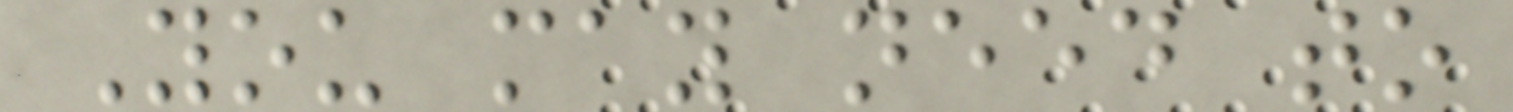You may need to
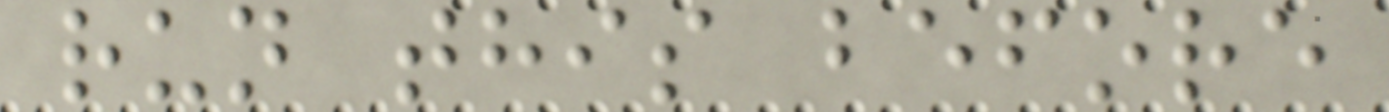run this before
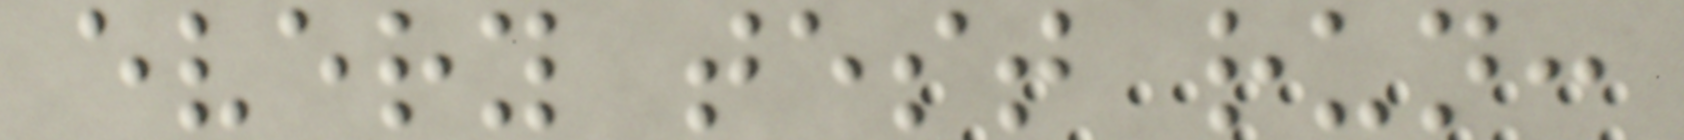every test run:
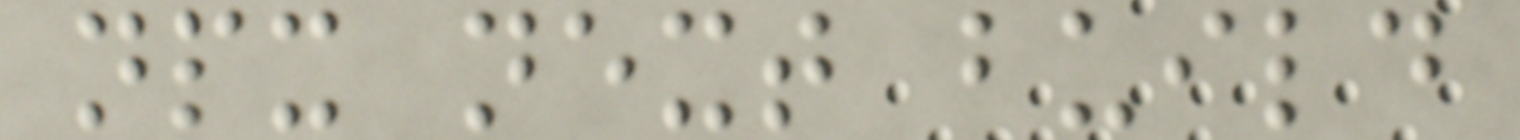npx next build
